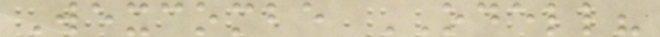Wexcombe ODELL?
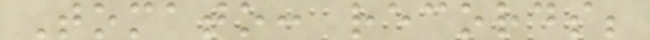Tomato: records;
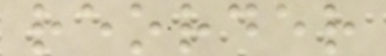reorder
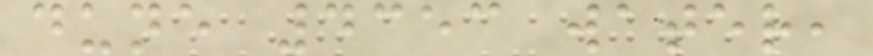dune 4353 water,
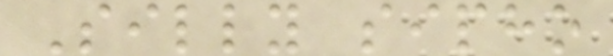Silly sipho
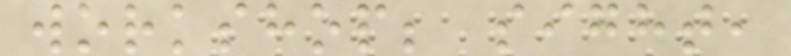workshop; sight,
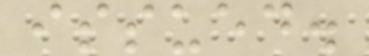issued.
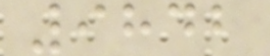9842
